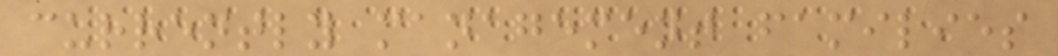currently management families
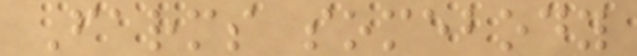Farms somebody
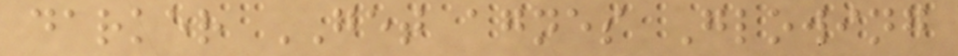darker GET agnes Glowing
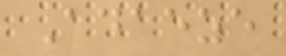Adaeze
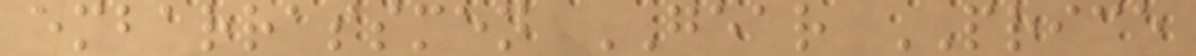embarrassmen GEAR PRICE
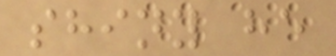shiny he
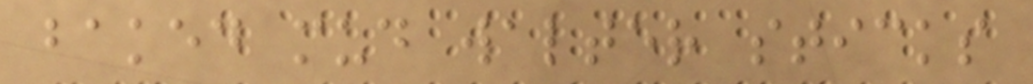baked mud walter sticks
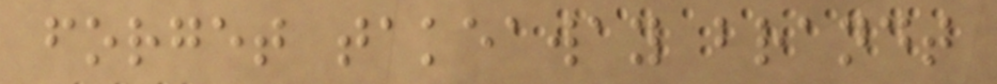forget takeaway brandt
